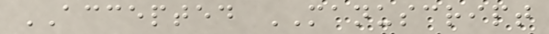ACCEPTED MANUSCRIPT
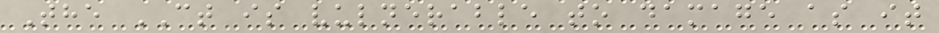The CT is vulnerable to damage as it
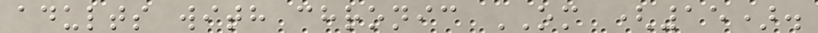adults with chronic OM (15).
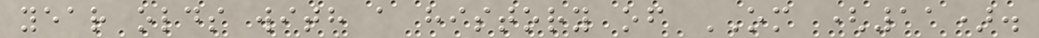year olds with a history of OM (11).
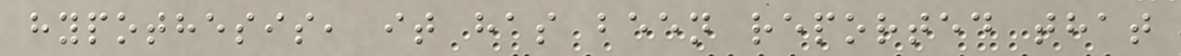hypothesis, it has been reported that
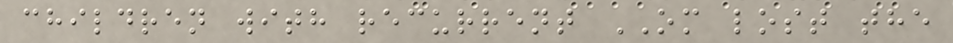children with recurrent OM lost the
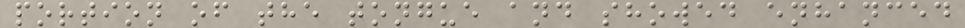portion of the tongue and showed enhanced
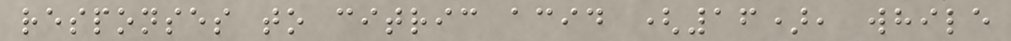responses to citric acid (16), while
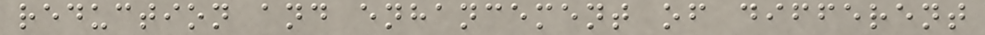reduction and enhancement of different
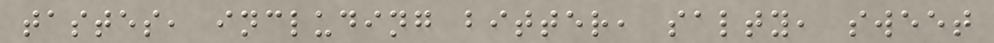tastes, including bitter, salty, sweet
